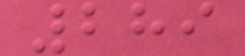289
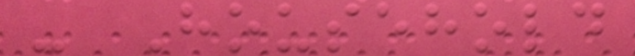- Household
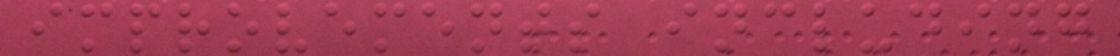improvements including
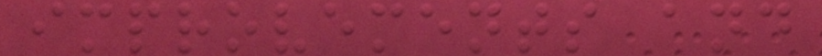improvements and
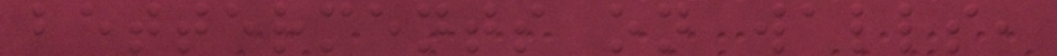betterments on walls,
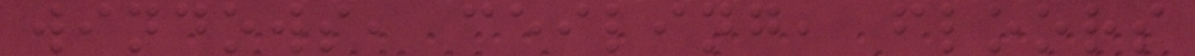windows, ceiling, floors
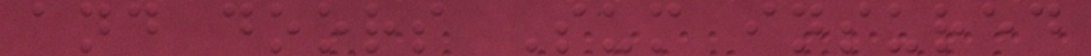and doors Sum insured
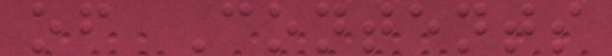of Contents
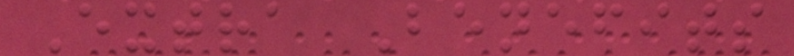Extra Benefits
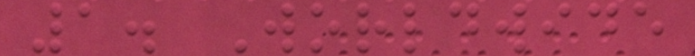1. Worldwide
